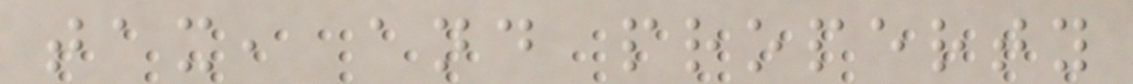tax, and property
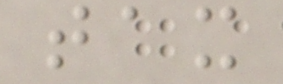tax
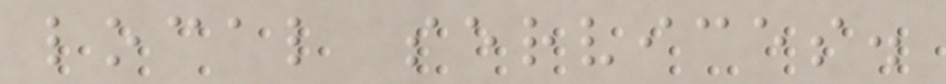local services.
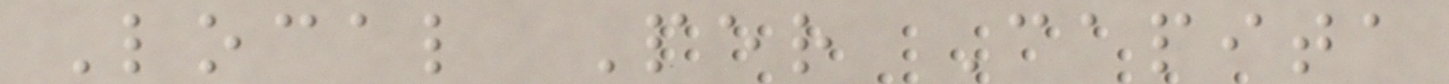Local Per Capita
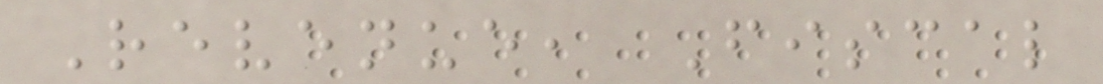Revenue, Fiscal
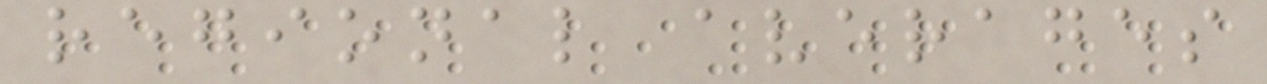regional averages
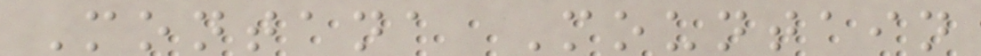Montana Mountain
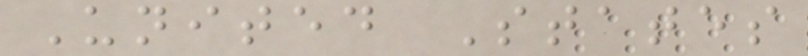United States
